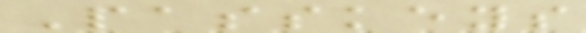Passkeys
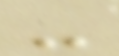-
